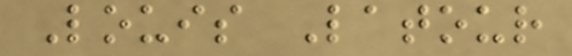Louis Latour
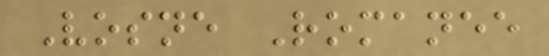Vosne Romanee
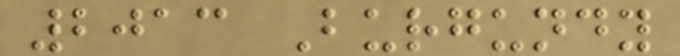2013 Burgundy
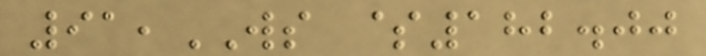91,WS $182.00
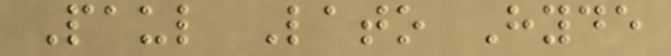Paul Lato Hyde
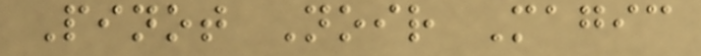Pinot Noir Magic
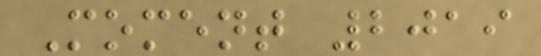Moment 2019
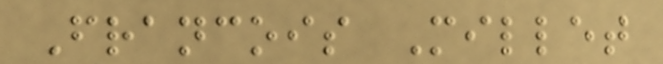Francois Millet
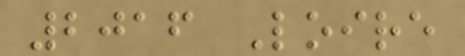2016 Loire
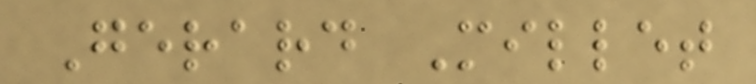Gerard Millet
